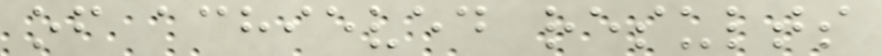of achieved results
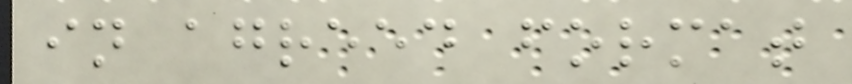in agreed format
